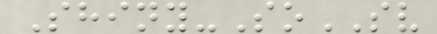Shiny-SoSV
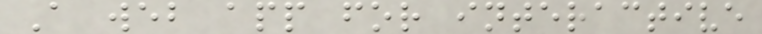A web app for interactive
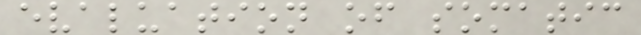evaluation of somatic
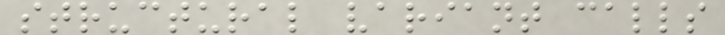structural variant calls
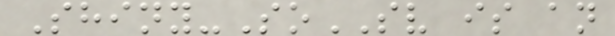Shiny-SoSV is an
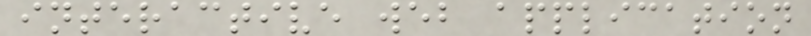interactive web application
